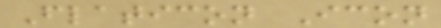Flaticon Icon
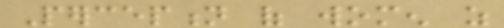Perception of women as
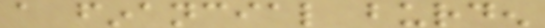a financial burden
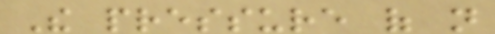The pressure of not
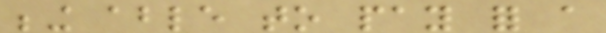being able to pay for a
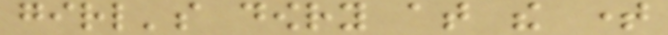girl's dowry at the time
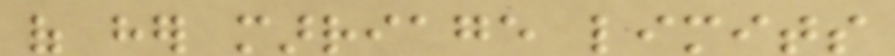of her marriage limits
